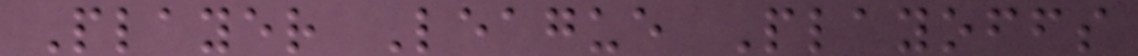Player League Playoffs
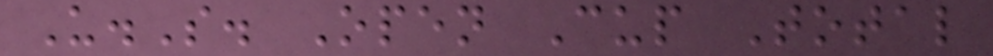U.S. Open Cup Total
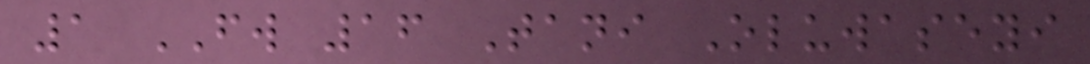1 FW 16 Tani Oluwaseyi
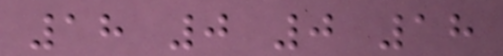18 0 0 18
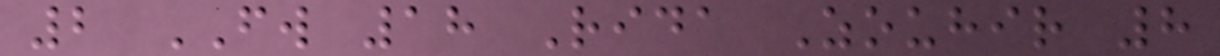2 FW 18 Rida Zouhir 8
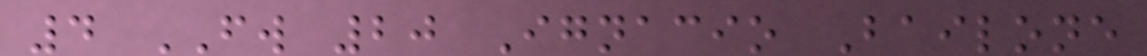4 FW 20 Ignacio Bailone
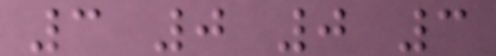3 0 0 3
